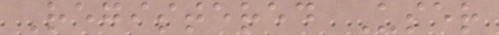Registered User
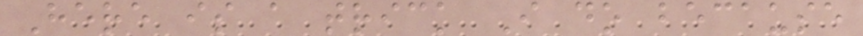Here is a trick I do because
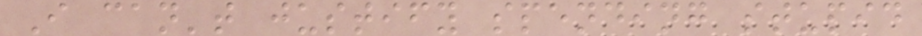I can't justify spending stupid
